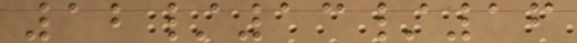12/13/16
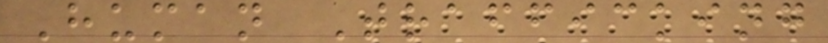Human Trafficking
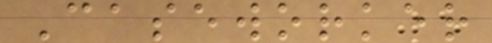Caseworker
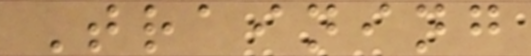Training
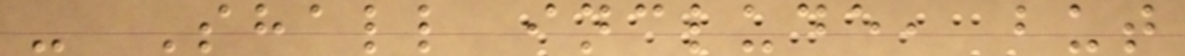- Shall include, but
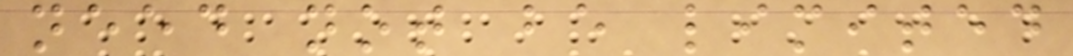need not be limited
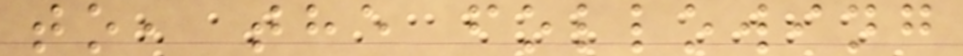to, the following
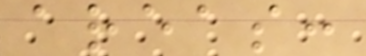areas:
